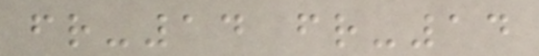fr-14 fr-14
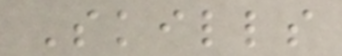Skills
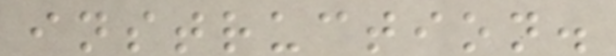instruction.
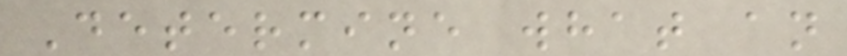Determine what an
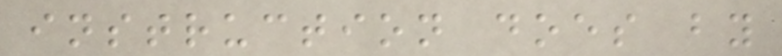instruction does by
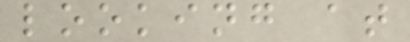looking at
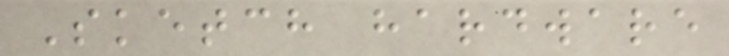Sketch hardware
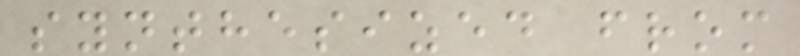synthesized from
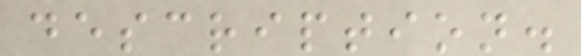description.
